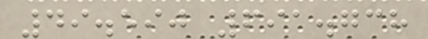49.590 691.738
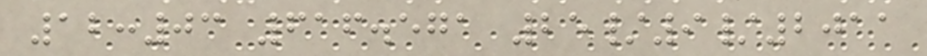12:03 616.571 25/9/2011
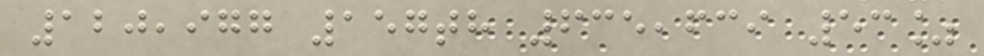120,977 157th 635,639 53%
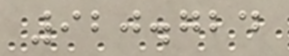920.724
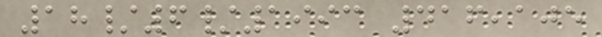18/6/1993 416,105
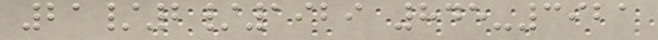21/2/1929 845-3921
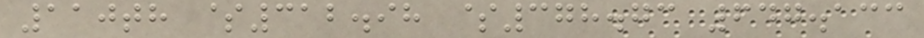110th $312.98 $378.73 647.133
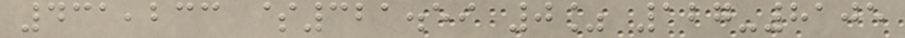431,233 $321.59 0% 127-8105
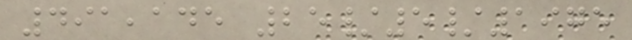491,145 25/5/1975
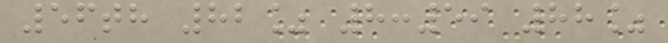56th 82% 8:59 88%
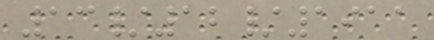13/12/1911
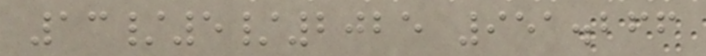13/5/2025 951.266
